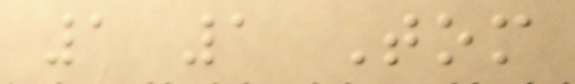1 1 Tom
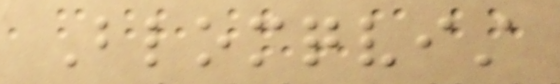Blomqvist
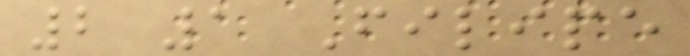2 1 Filipe
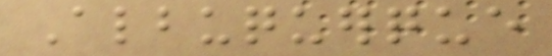Albuquerque
